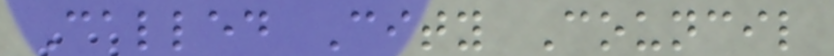Called City Council
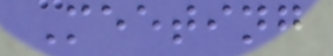Meeting
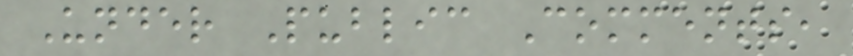Under Public Comments,
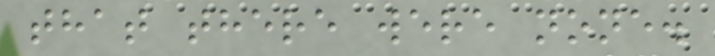that there were none.
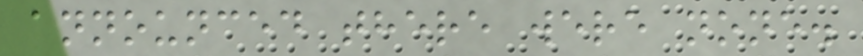announced there were none.
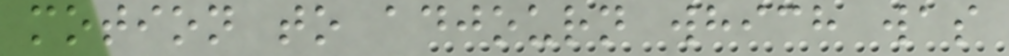motion to adjourn which was
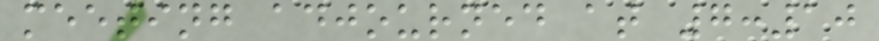meeting adjourned at 7:10
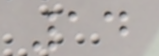14
